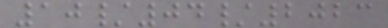10/04/2023
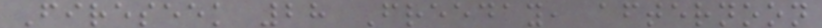Fireseek 28 Freeday, afternoon
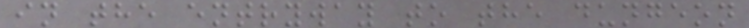in the entryway to the dungeon
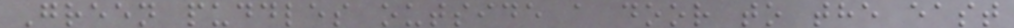Green puddles outside a door to the east
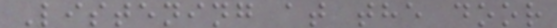Listening at the door
